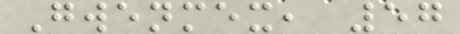Gwenmex, 57
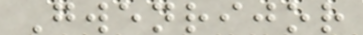Gwenrijor
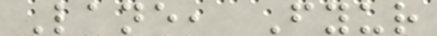Lane, Fyur
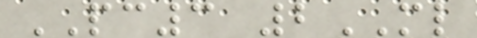PC3 2ML
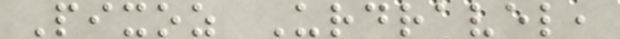Pixoz Urdravel,
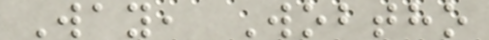Way, Wobtho
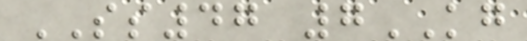SS47 7KG
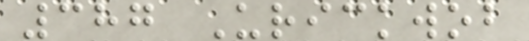387 Urickwob
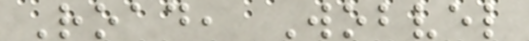Road, Wobvel
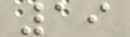19
